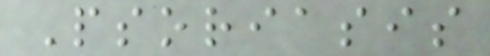Psoriasis
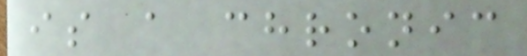is a chronic
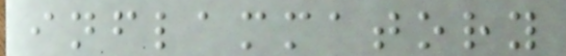inflammatory
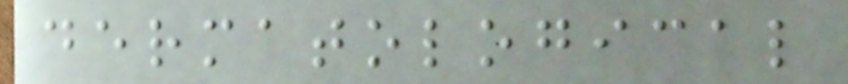dermatological
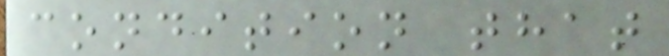condition that
